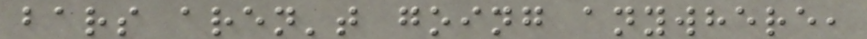bars aren't going anywhere,
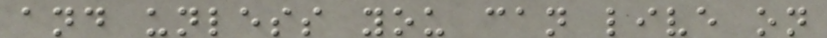and unless you can live on
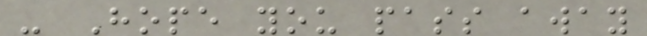- Hope you pass away
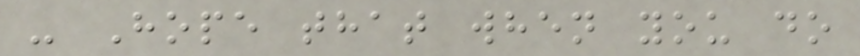- Hope that when you do
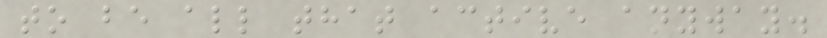to be all that active anyway.
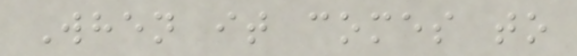When it comes to
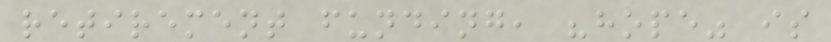retirement funding, "hope" is
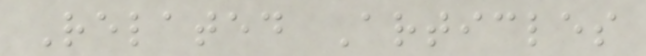Related Articles
